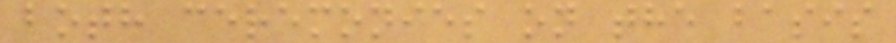both ceremonies on the basis
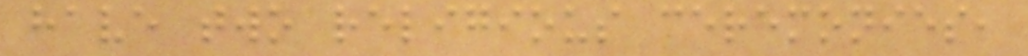have two religious ceremonies,
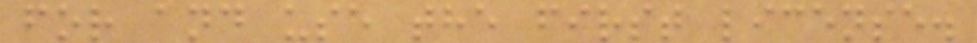for and use the first license.
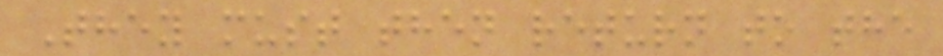They must then return to the
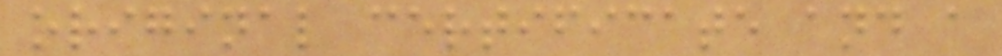original certificate and a
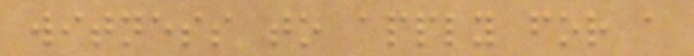witness to apply for a
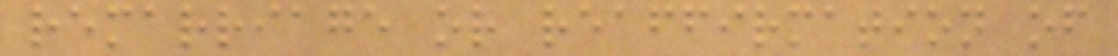remarriage or reaffirmation of
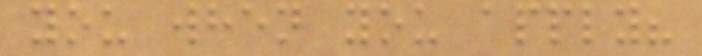you when you apply?
